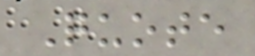Quote
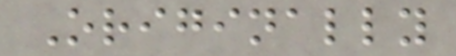Originally
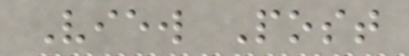View Post
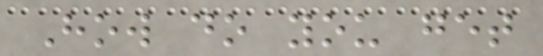How do you get
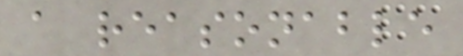a reasonable
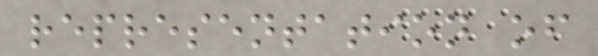representation of
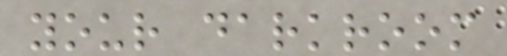your darkroom
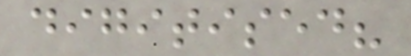digitised?
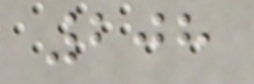208
